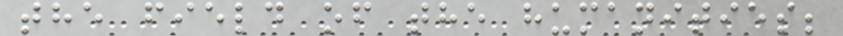the field of the humanities;
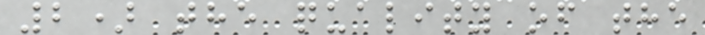2) the quality of the
